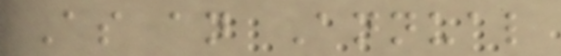As an Annual
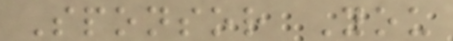Sponsor You
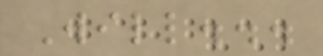Will...
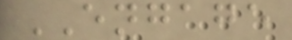ENGAGE
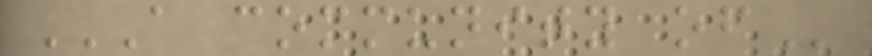A COMMUNITY OF
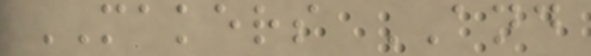MAKERS AND
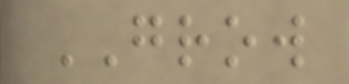GROW
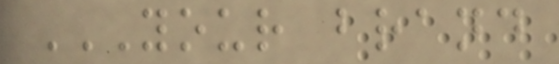YOUR BRAND
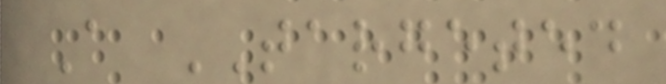A TARGETED
